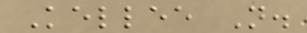Kellee N.
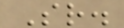Sr.
